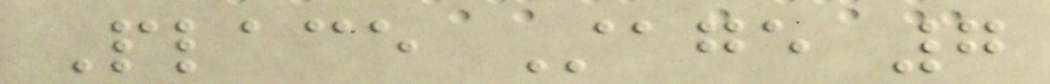Place Stage 7
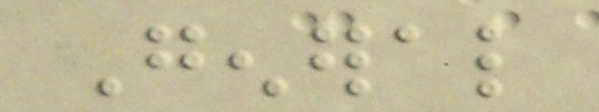General
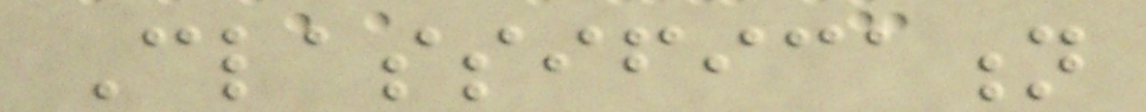Classification
